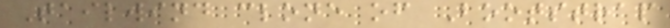Tailwind clone of Bootstrap
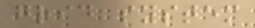grid system
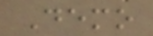Demo
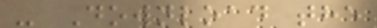- Download the
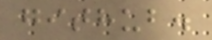github.
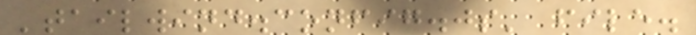'tailwind.config.js' file.
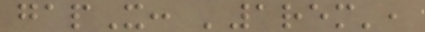gapX: '1rem',
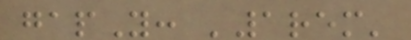gapY: '1rem'
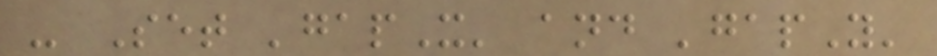- Set 'gapX' and 'gapY'
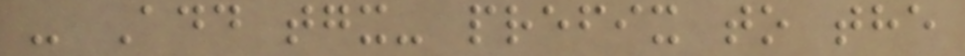- Add tgx- prefix to the
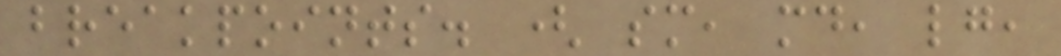breakpoints. ( sm, md, lg,
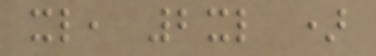xl, 2xl )
